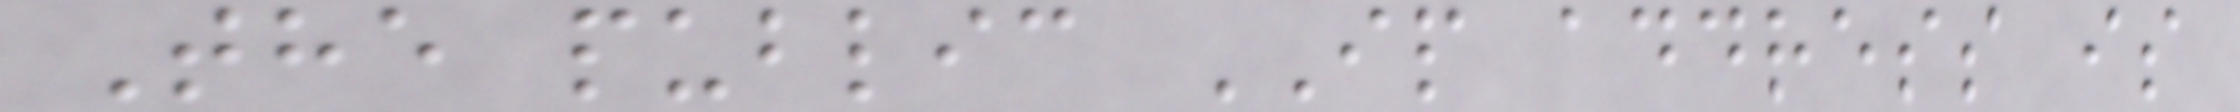The public IP address is
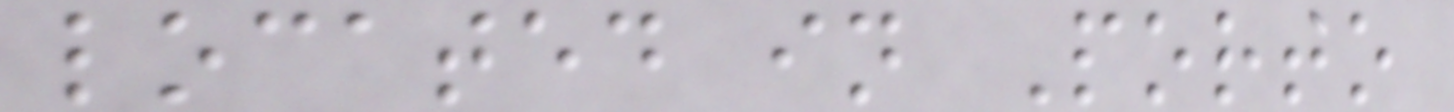located in Porto
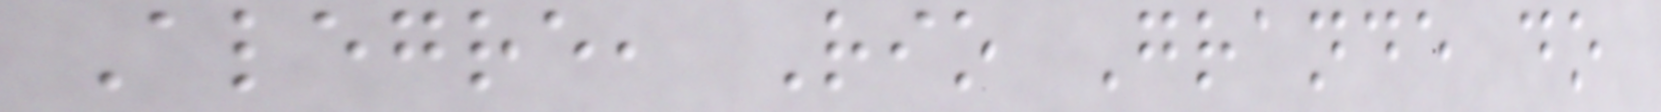Alegre, Rio Grande do
